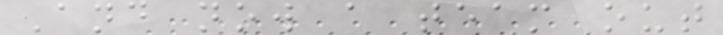And now a team out
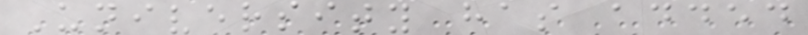University has added
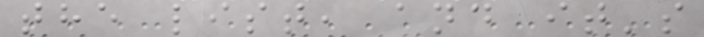the list, and it's
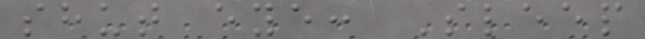shut eye: Sleep
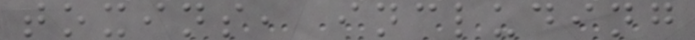toxins, including
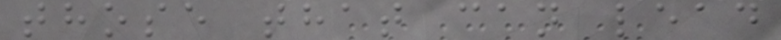those that can lead
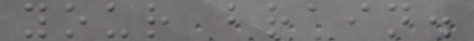your brain.
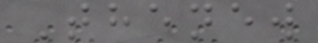Thenew
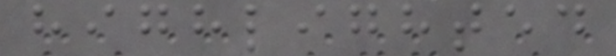highlighted
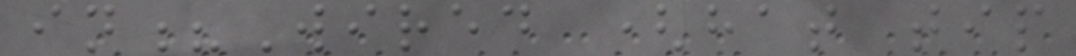in?Wired (hat tip
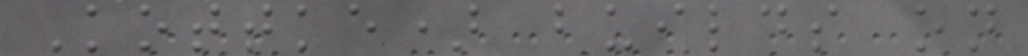Kottke) builds on
